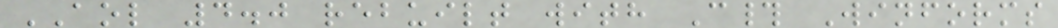AOL 4.0 rebuilt with C# Winforms
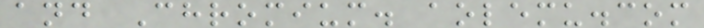and Chromium. aolemu.com
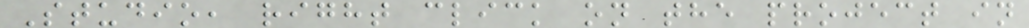Studio, right click on the project in
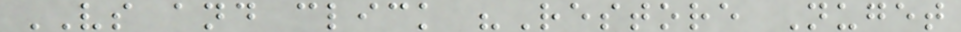VS and click "Restore Nuget
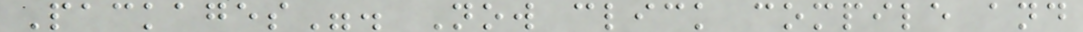Packages". Now click compile and
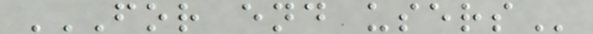FOR END USERS
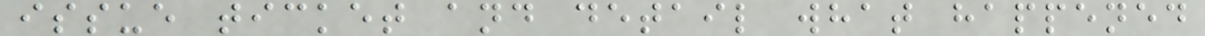issue ticket and detail what happened
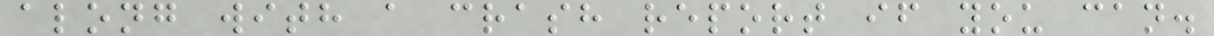along with a crash report if you can.
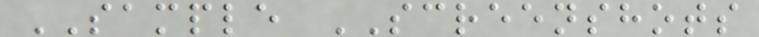SAMPLE SCREENSHOTS
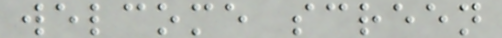welcome screen
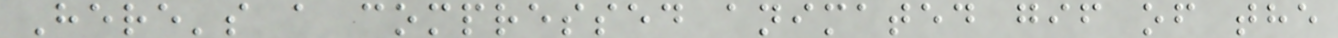Here's a compressed animated gif of the
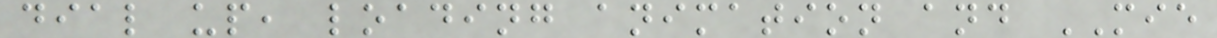dial up, loading animation and MIE
